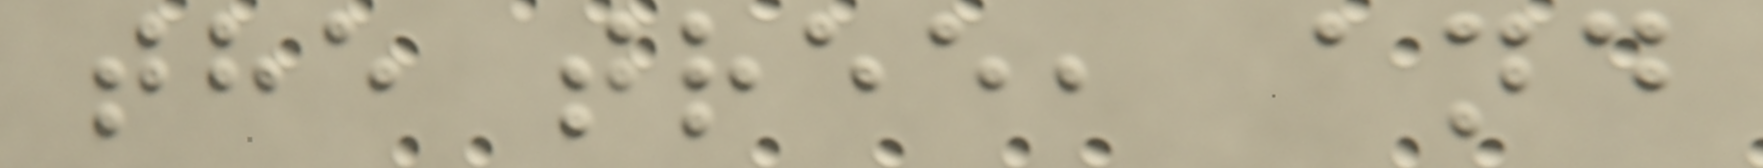the tree, and
